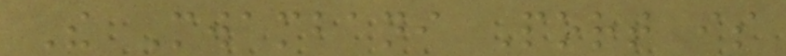The Mwambani Port is
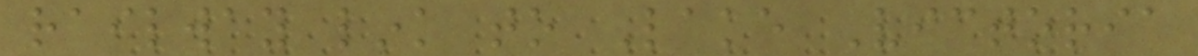railway link to Lake Victoria
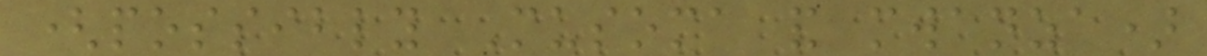(possibly Musoma and mwanza)
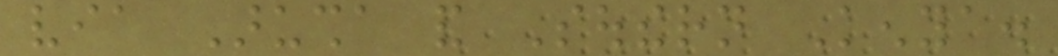via Arusha and Southern Kenya.
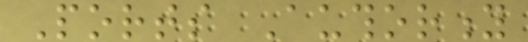Ports Authority
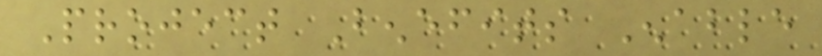Project Benefits Enable
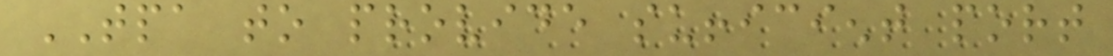TPA to provide sufficient port
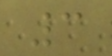3
